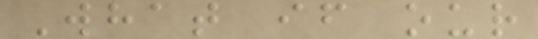What if our
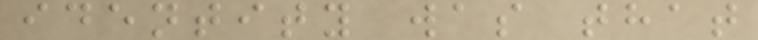identity was that
